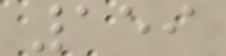159
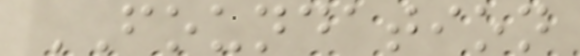FOUNDATION
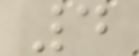4
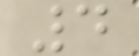4
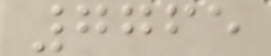7765
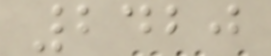2420
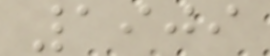1909
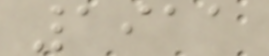1911
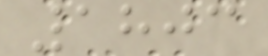1803
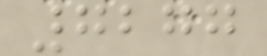7277
